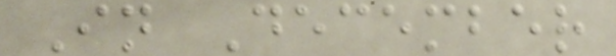In December
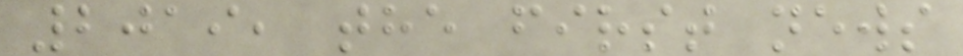2019, the first news
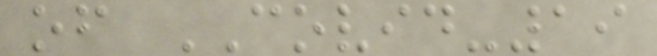of COVID-19
